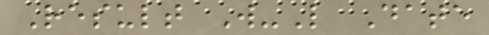Result W-L Date
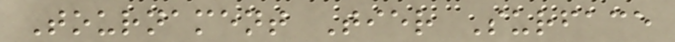Tournament Tier Surface
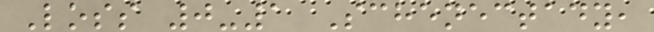Loss 0-1 Schenectady,
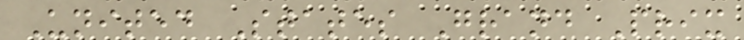United States Grand Prix
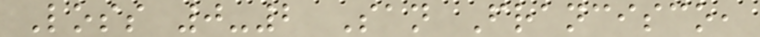Loss 0-2 San Francisco,
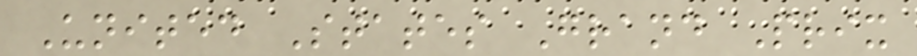United States Grand Prix
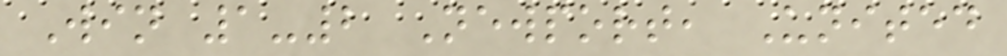Win 1-2 Newport, United
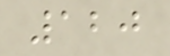120
